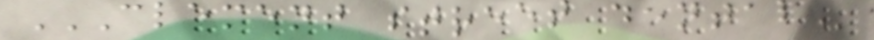CLEMENT STREET DENTAL
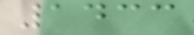1433
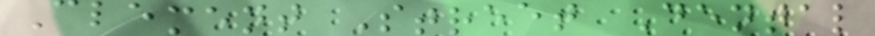Clement Street Dental
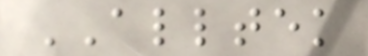ALLTEK
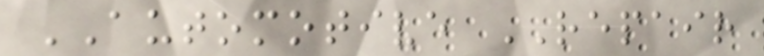AUTOMOTIVE REPAIR
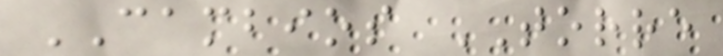CAMBIOS TORRE
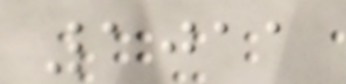1011
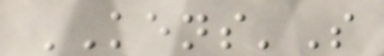KENS'S
